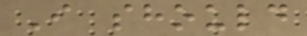I should
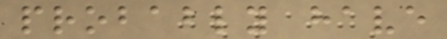probably have
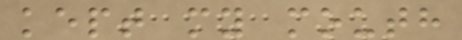kept my mouth
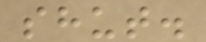shut.
